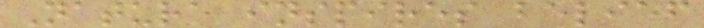Nature inspires belief
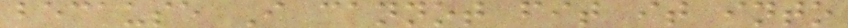because I cannot fit it into
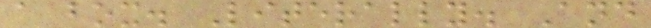a box. Literally. And
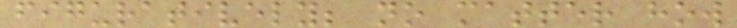figuratively; no matter how
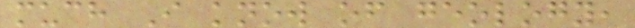much I know of geology,
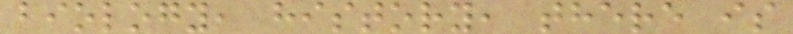biology, history, there is
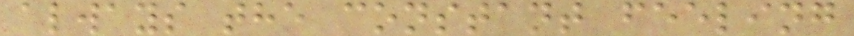always the constant feeling
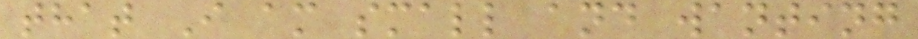that I am small and wanting
